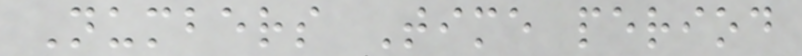Numbers Time period
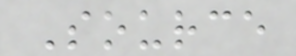Source
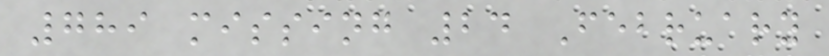789 missing 24 February
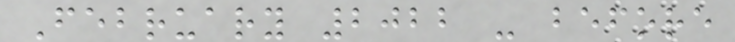February 2022 - before
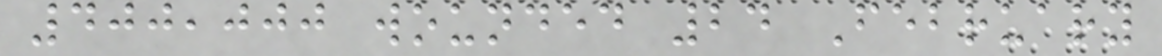400,000 wounded 24 February
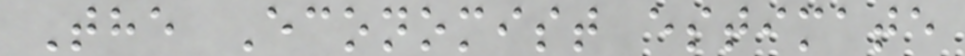The Economist estimate
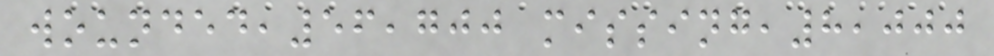wounded,56,700 missing,8,000
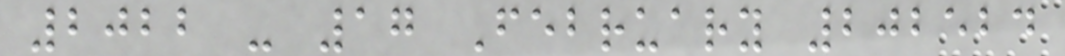2022 - 17 February 202524
